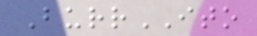BurrITO
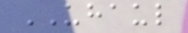UHAUL
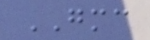GMC
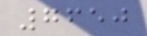7650
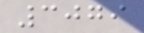3079
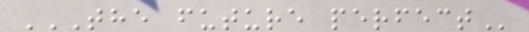THE FUTURE PERFECT
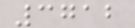3712
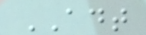ADT
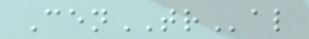CenTRal
